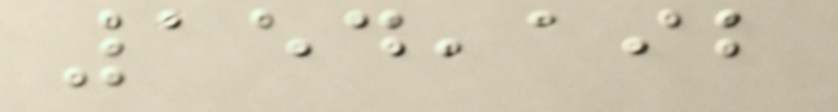154,192
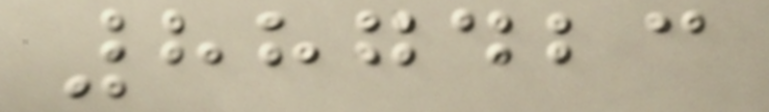887423
